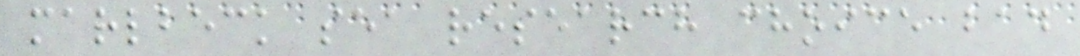marlbeck sea research choice bad
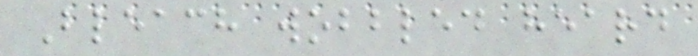Bleach wobbled heard
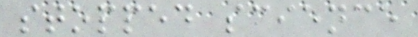stopped science
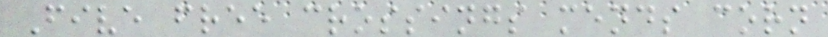Five free crossings mends corn
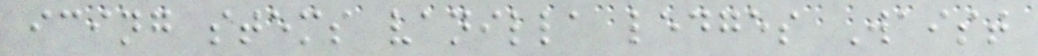icing stems vanilla ledges Waist
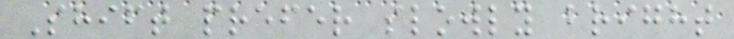Shift prefer slowly bright
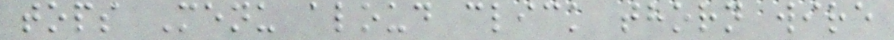tops Menu aloud click thorn wire
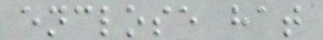enclose hat
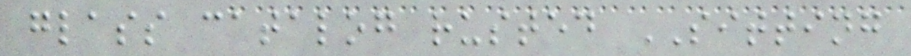glass catalog rusted SITTING
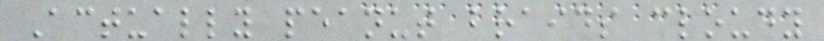Actually peanut braids cloudy
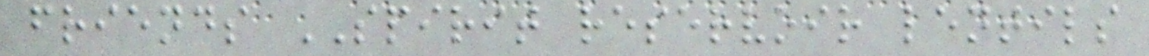friends SPIRIT reservoir lentils
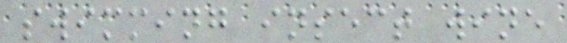swimming insect wine
